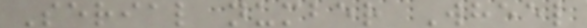Serial number Wheel
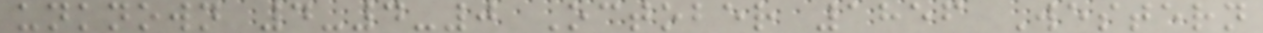unknown 4-4-0 October 1856 Western
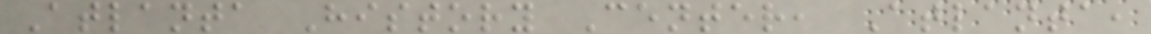Atlanta History Center, Atlanta,
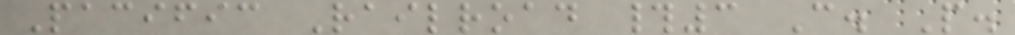Pacific Railroad #3 C. P.
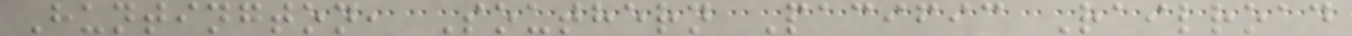Huntington, Southern Pacific Railroad
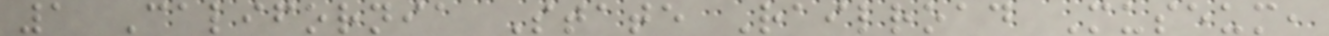1 California State Railroad Museum,
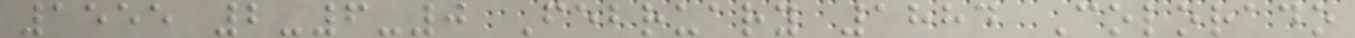1555 2-6-0 February 1884 Colorado
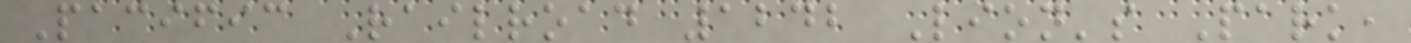Pacific Railroad 1242 Lion's Park,
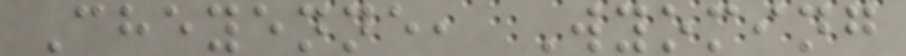Cheyenne, Wyoming
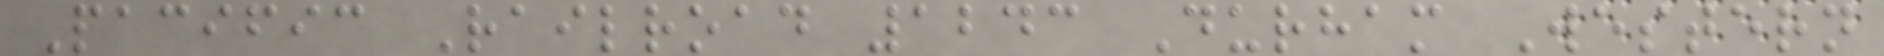Pacific Railroad 1243 Durham Western
